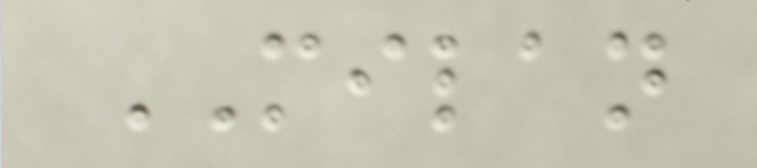MILAN
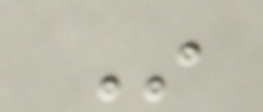In
